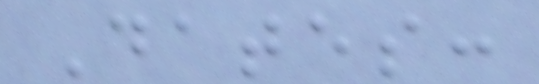Dates:
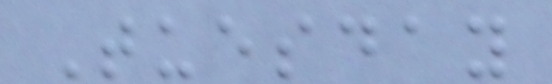Tuesday
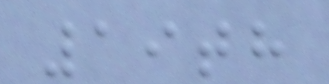19th
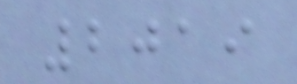2019
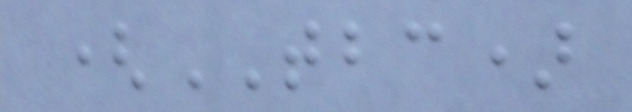(TBC)
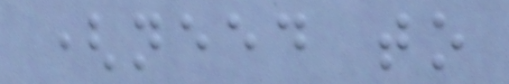(need to
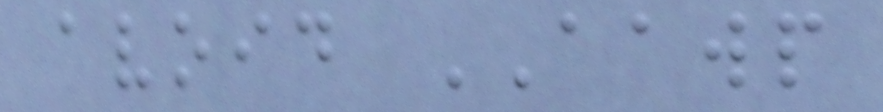avoid AAWP
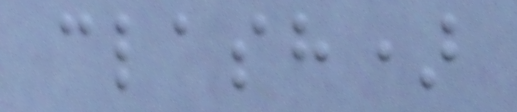clash)
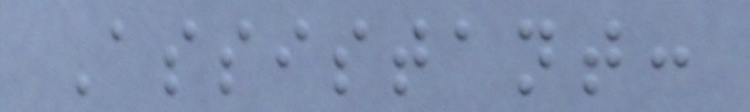Assistant:
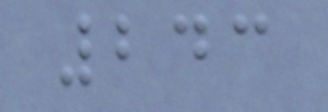243
